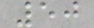50
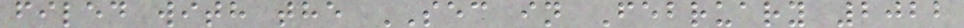filed with the SEC in February 2022
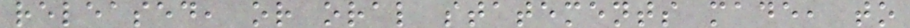released, or oral statements made, to
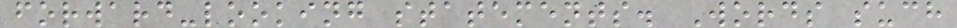forward-looking statements. Words such
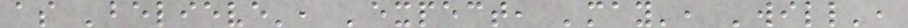as 'believe', 'expect, 'may', 'will',
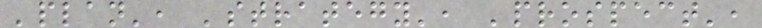'plan', 'strategy', 'prospect',
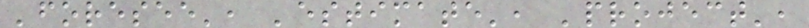'foresee', 'estimate', 'project',
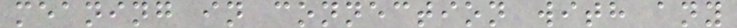meaning in connection with any
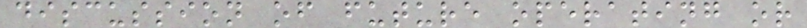discussion of future operating or
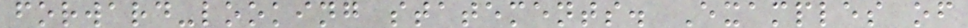forward-looking statements. Examples of
